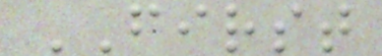FIRST
